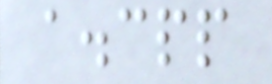a.cpp
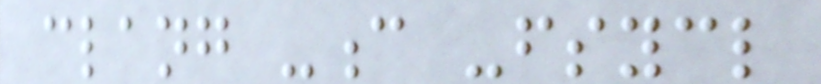clang -c -fsycl
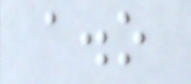a.o
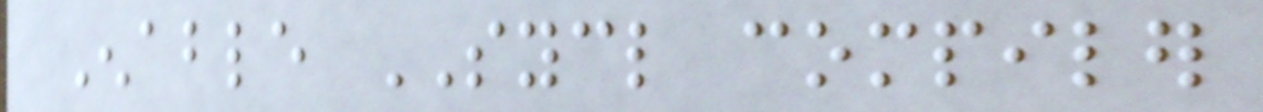Enable SYCL compiler
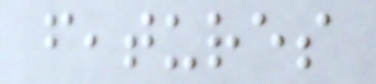features
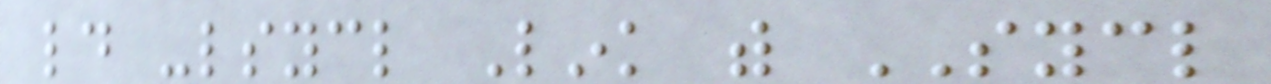ld -lsycl Link with SYCL
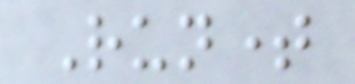Runtime
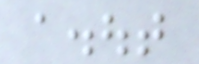a.out
